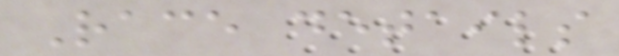Race details
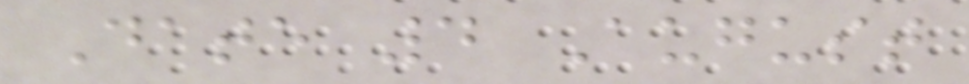Date 4 August
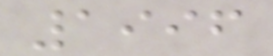1996
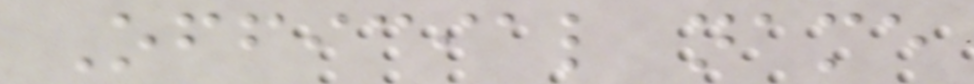Official name
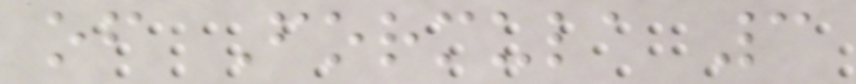of Formula 3
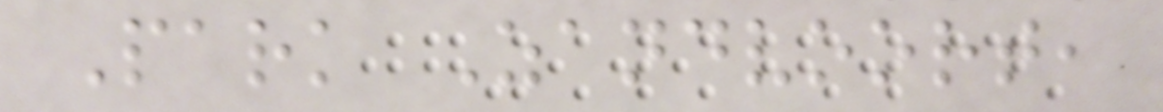Park Zandvoort,
